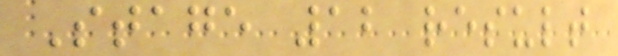Stage 12 result
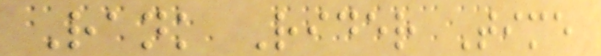Rank Rider Time
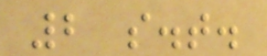2 s.t.
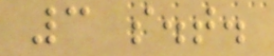3 s.t.
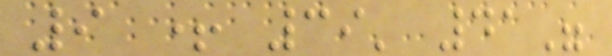9 + 39' 41"
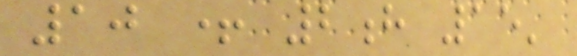10 + 2h 15'
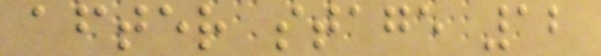after stage 12
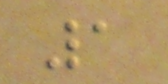1
